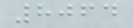8064
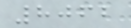8062
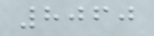8060
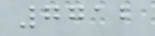7712
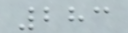283
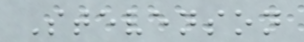Stevenson
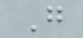G
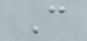C
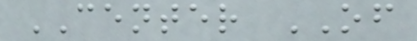CENTER OF
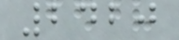2420
